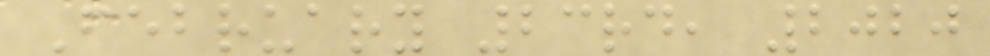February 23rd, 2020
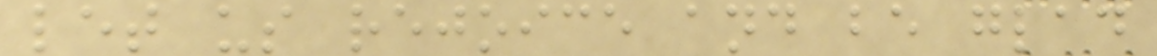let us rejoice and be glad
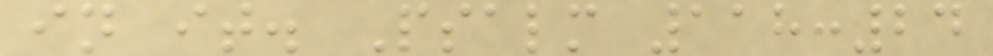in it. Psalm 118:24
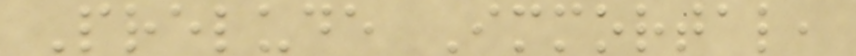Prelude Immortal,
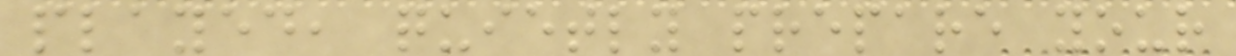played, quietly prepare your
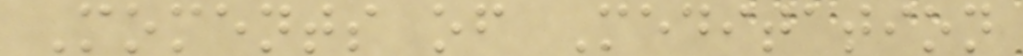Moments of Meditation
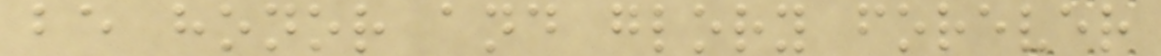be honor and glory forever
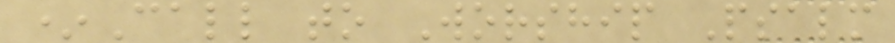*Call to Worship Psalm
